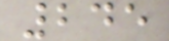245
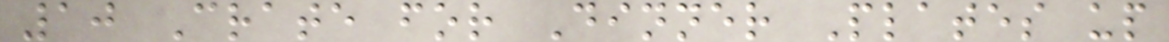10 Crate for Dinner Plates up
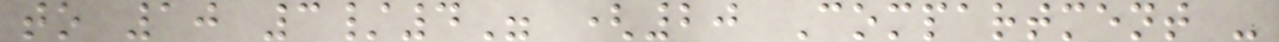to 10 3/4" (20 Compartment -
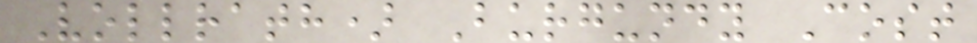Vollrath) Burgundy Cost
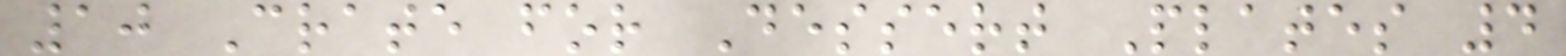10 Crate for Dessert Plates 4
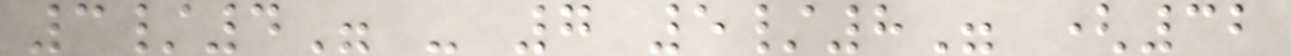3/4" - 7 5/8" (32
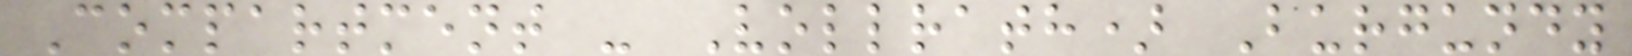Compartment - Vollrath) Burgundy
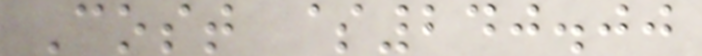Cost $240.00
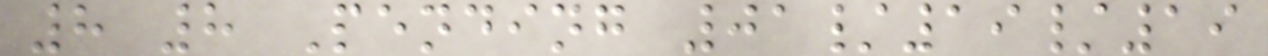8 8 Pending 01/19/19
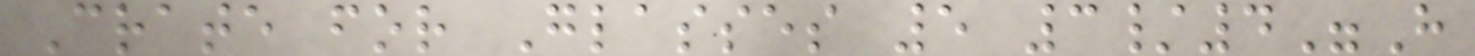Crate for Glasses 5 3/4"H
